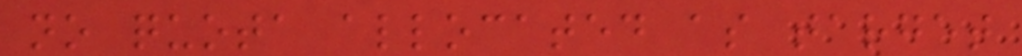no quota allocated as target
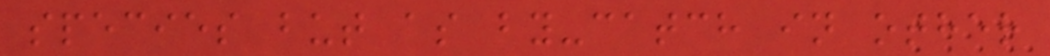species but as by-catch in other
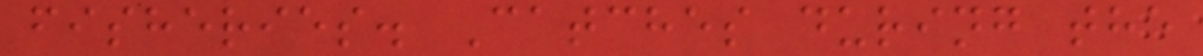fisheries. Catches during the
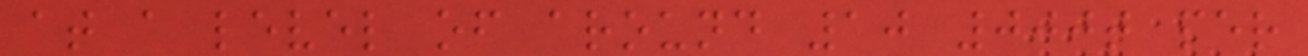at a level of around 10 000t per
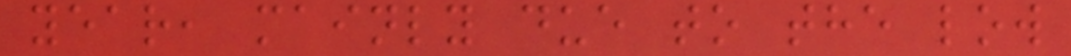year, mainly due to the low
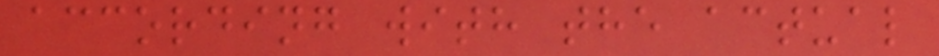according with the actual
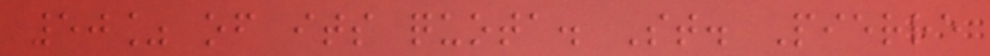50% of its quota. St. Pierre
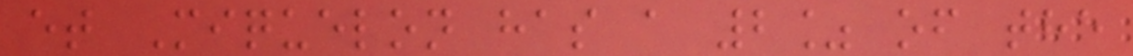et Miquelon has a 2% of the
